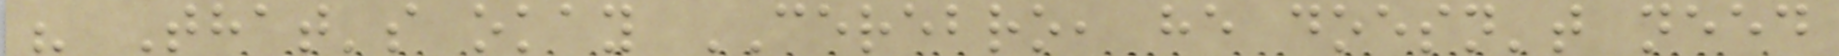" That's okay CEREBRO, he doesn't need
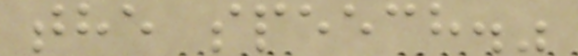the speech."
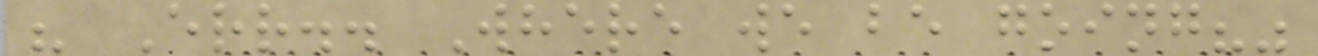" Err.. Where we be going?"
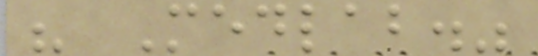" Medlab."
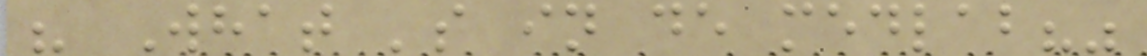" What 's in de medlab?"
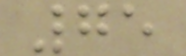75
